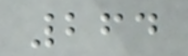264
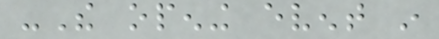-The opening event in
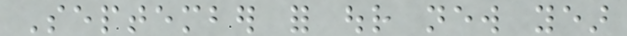September for our new year
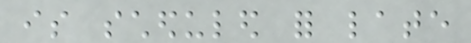is scheduled for late
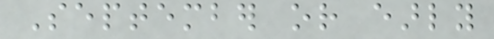September or early
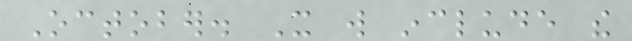October. It will include the
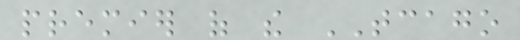premier of the TCAGO
